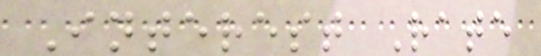Interest Rate
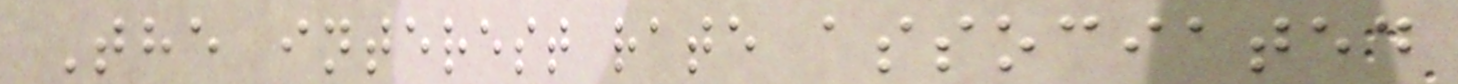The interest rate associated
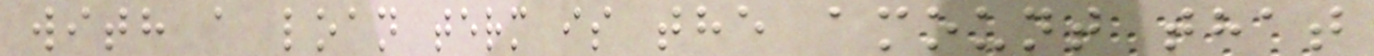with a loan term is the amount that
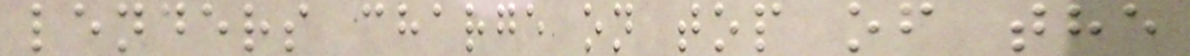lenders charge on top of the
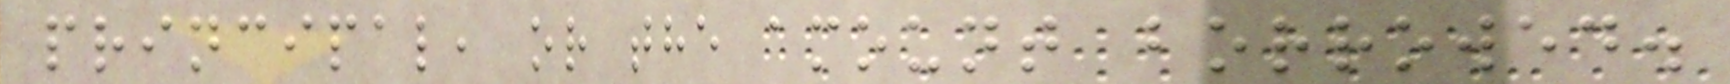principal, or the amount borrowed.
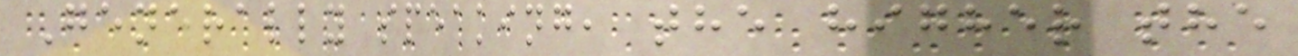Generally speaking, the higher the
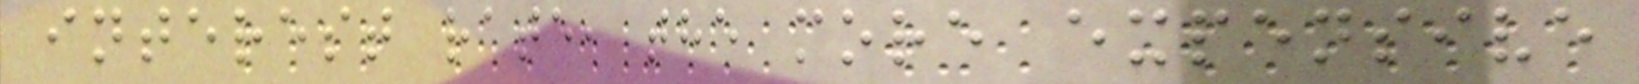interest rate, the more expensive
